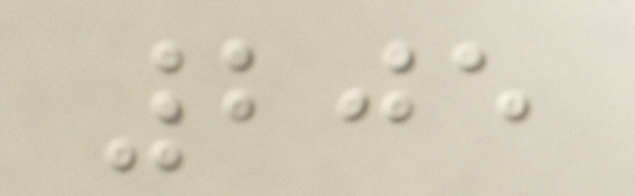205
